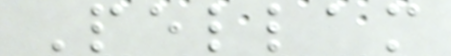Pellam
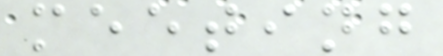meeting
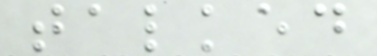talked
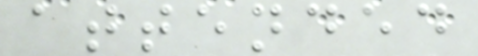attended
